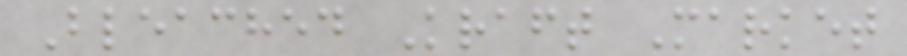Bleached Kraft Market
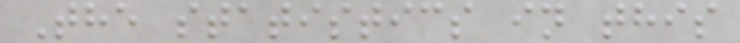The statistics in this
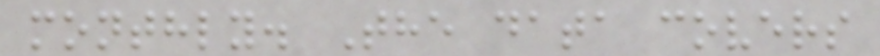monthly. The data covers
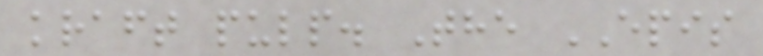kraft pulp. The EPIS
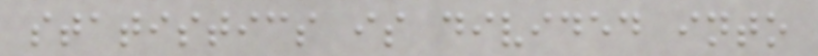statistics is divided into
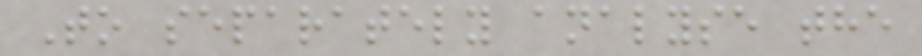To separately analyse the
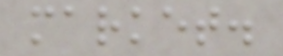market.
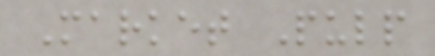Market Pulp
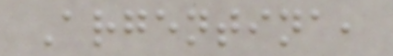Argentina,
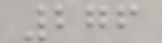276
